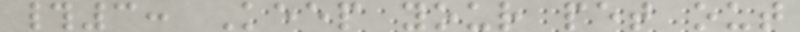#3: Keep your pet out
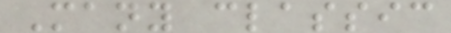Many classic
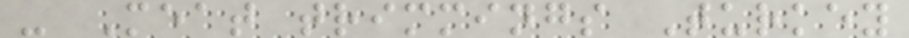- Meat trimmings Turkey
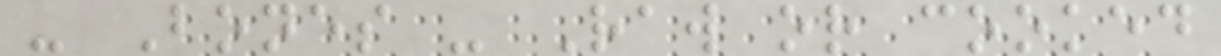- Bones - Raw or cooked
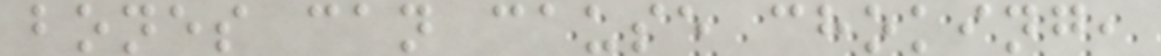bones can cause choking,
